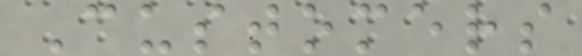Customers
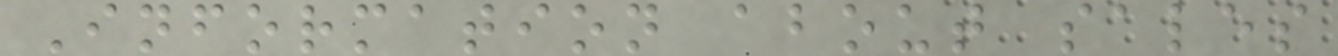Information about sales
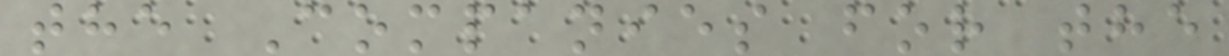the Companies for the
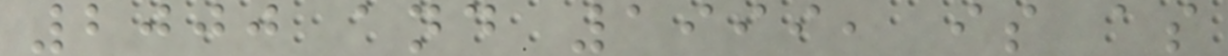2000 and 1999, is as
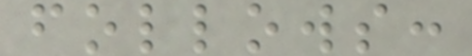follows:
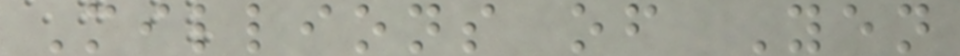Millions of Yen
